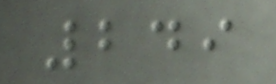249
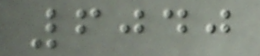6040
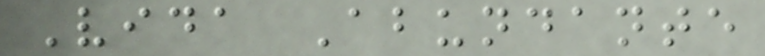Vida Abundante
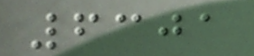6301
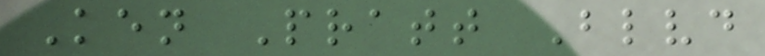Ken Pratt Blvd
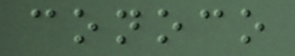conoco
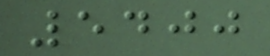5400
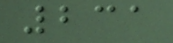231
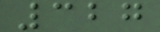327
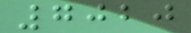7020
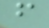f
